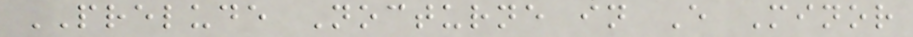PRELUDE Nocturne in E Minor
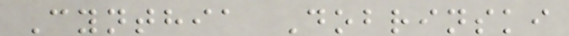Cynthia Dobrinski
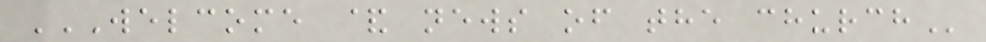WELCOME & NEWS OF THE CHURCH
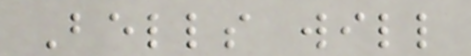Bells will
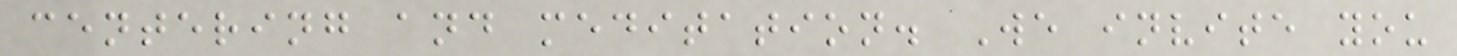centering and meditation. We invite you
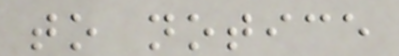to notice
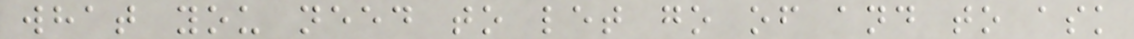what you need to let go of and to ask
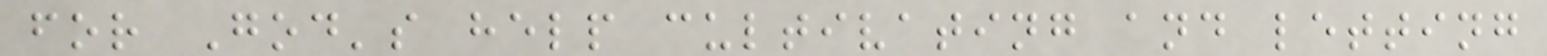for God's help cultivating and letting
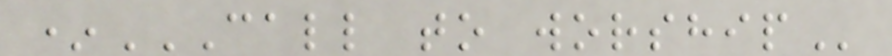*CALL TO WORSHIP
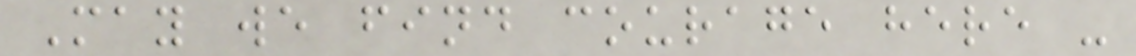May we find courage here -
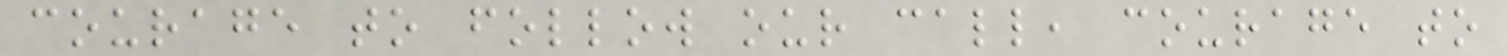courage to follow our call, courage to
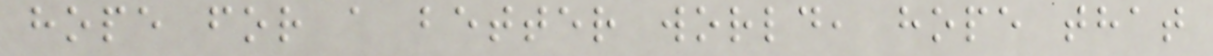hope for a better world, hope that
